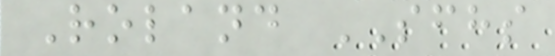Roland SFHS
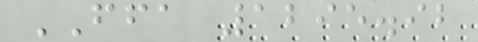FFA 1295.92
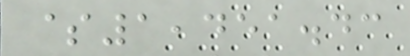$1,451.43
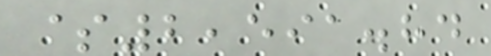$2,591.84
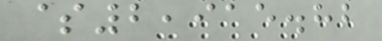$2,915.82
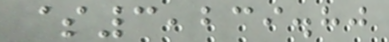$3,239.80
